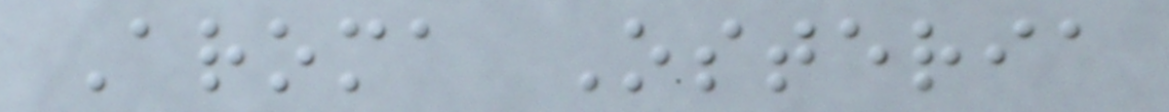Aroma Osteria
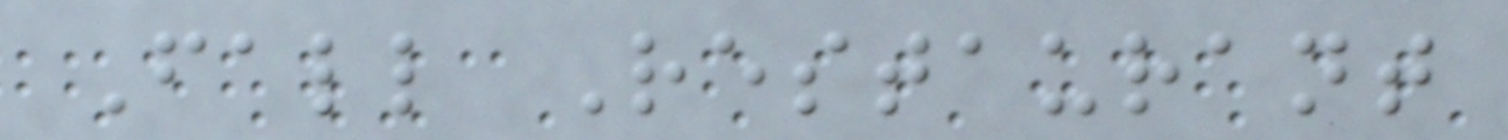Fall Restaurant
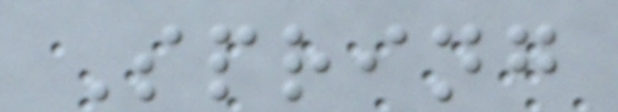Spring
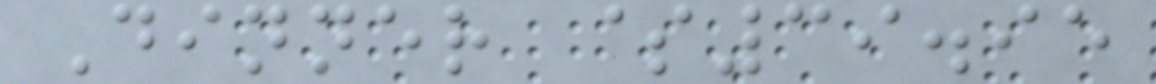Dinner $39.95
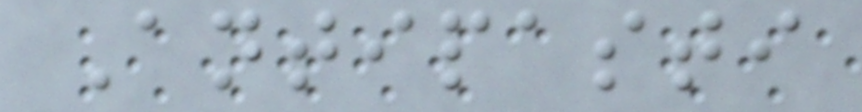Antipasti
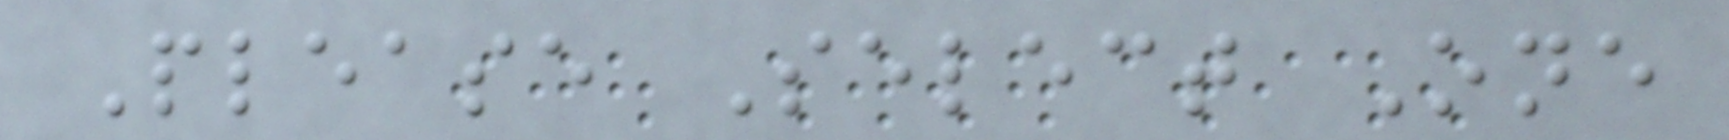Please Select One
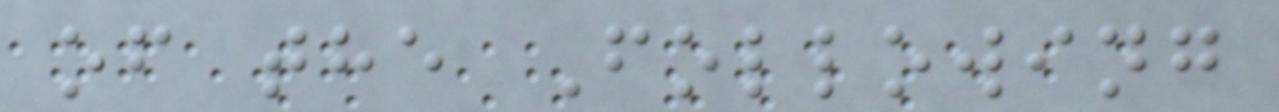of the Following
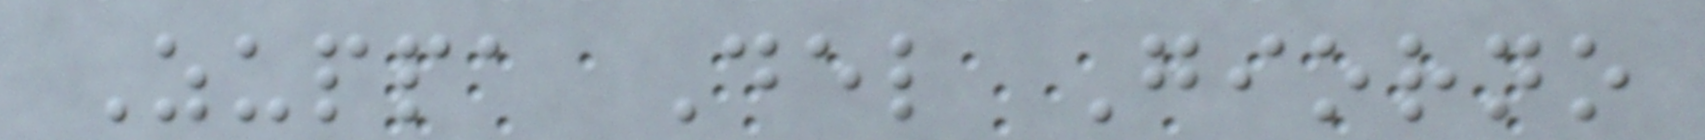Zuppa Del Giorno
